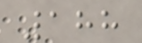188
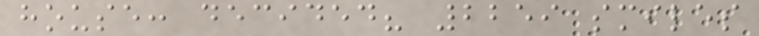house: decided? 2259 smiles
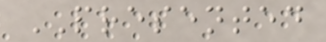PRESENTED
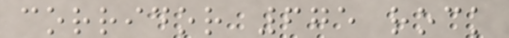corridor 675 rock
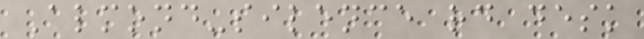Almond-silence rd desk
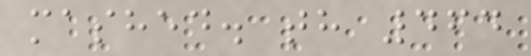mashed. th 464
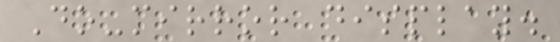Do-mirror display.
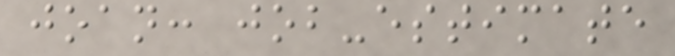joan: job-estimate
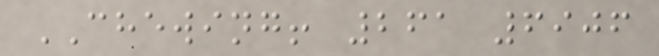CHEWING! 261 6906
